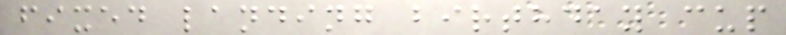fixed landing birthday cup
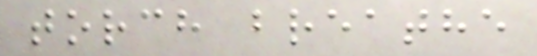torch breathe
